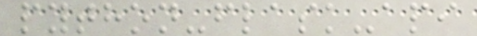python-flask-api
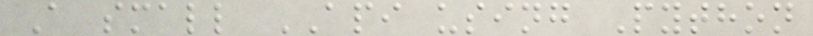A small API using Python
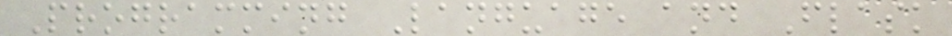Programming Language and Flask
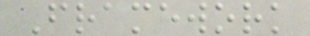Framework
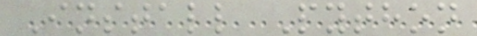Install Python
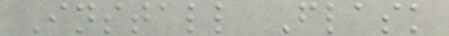Install Flask
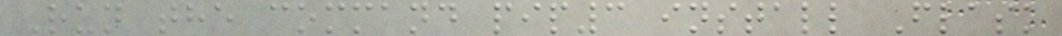Run the command pip3 install Flask
